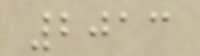2013
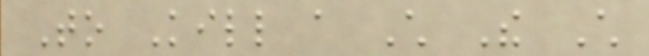To Kill a Child The Child
